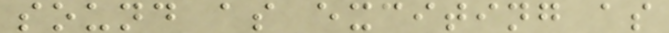sound as exciting as
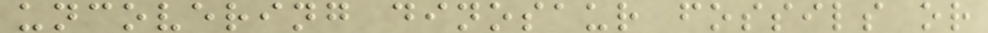uncovering dinosaur fossils or
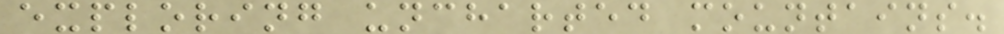exploring uncharted mountains.
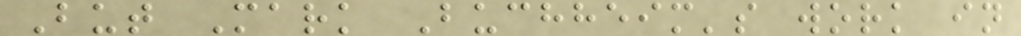But Mark Buchheim's work in
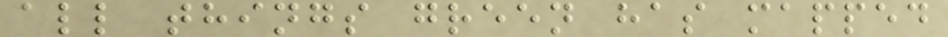all things green has mapped
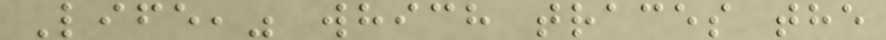Life," which traces the
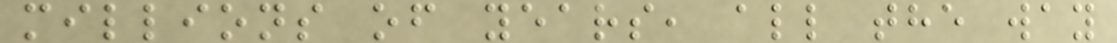millions of years, all the way
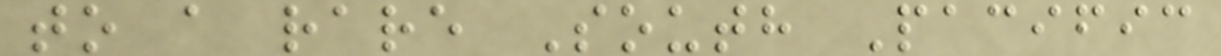to a rare South Pacific
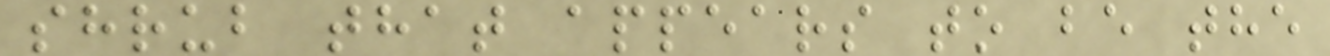shrub that appears to be the
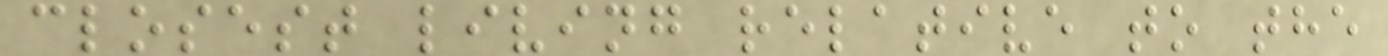closest living relative to the
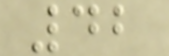42
